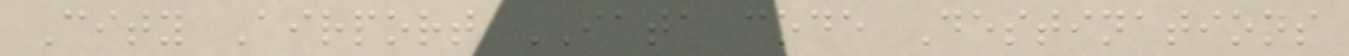City Airport IATA code Destinations
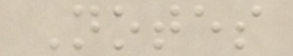Notes
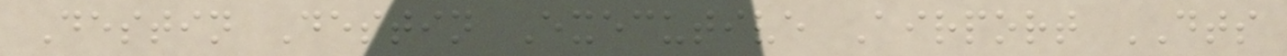Destin Destin Executive Airport DTS
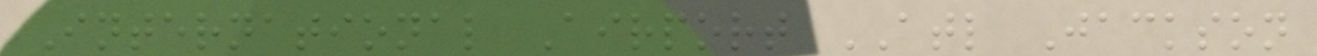International Airport ATL Jackson
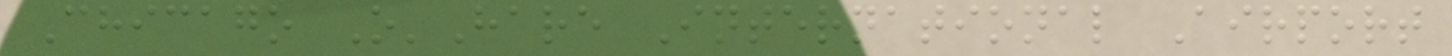Chicago O'Hare International Airport
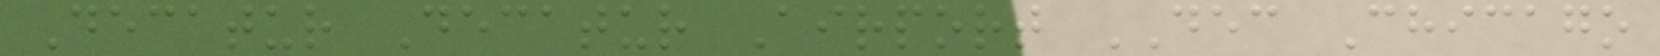Decatur Decatur Airport DEC Chicago
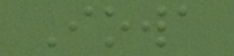Iowa
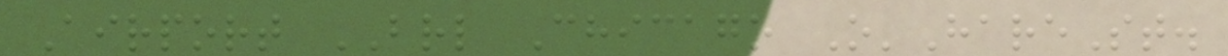Airport BRL Chicago O'HareSt.
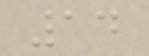14
